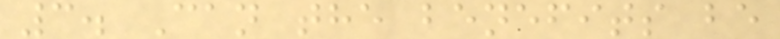3. Can the benefits be
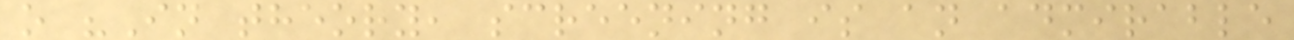o "In theory, screening is an admirable
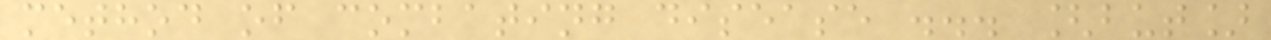method of combating disease ... [but]
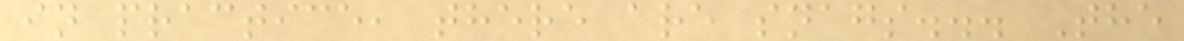in practice, there are snags... The
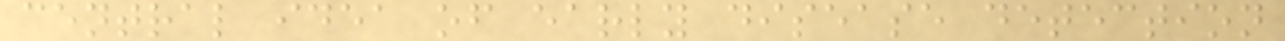central idea of early disease detection
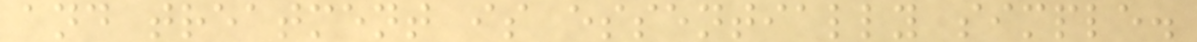and treatment is essentially simple.
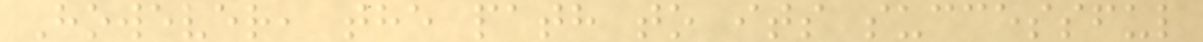However, the path to its successful
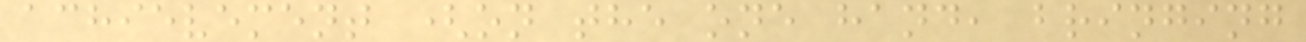achievement (on the one hand, bringing
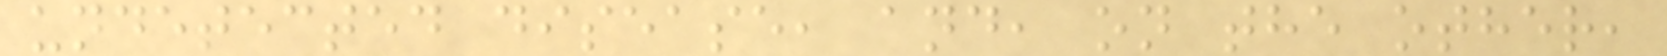undetected disease, and, on the other,
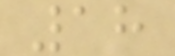18
